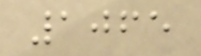1065
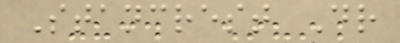Stancrest Dr
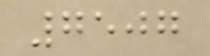7507
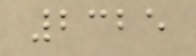2325
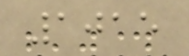1015
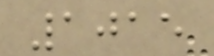1015
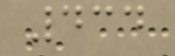434
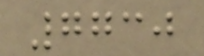7730
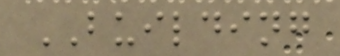BUILDING
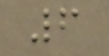6
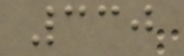330
